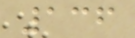136
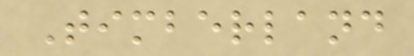Timberland
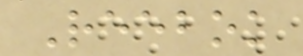Reebok
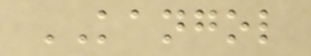KANGOL
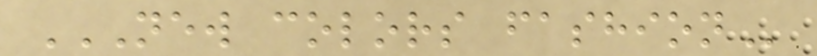NEW COLORS FASHION
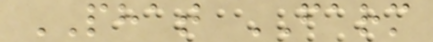PHAT FARM
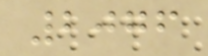2076
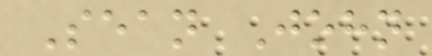Sean John
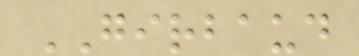GIRBAUD
